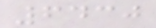6430
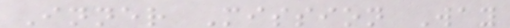Inner Mission Way
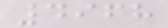4968
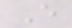E
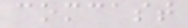comcast
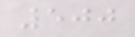500
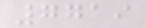7719
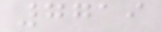7719
